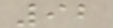92
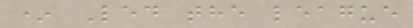* Led the league
